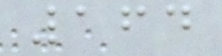164
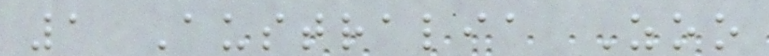1 Australia Zoo
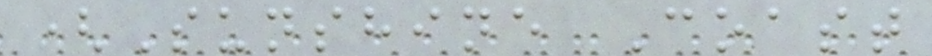(Sunshine Coast
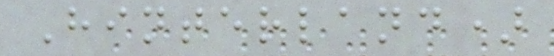Hinterland)
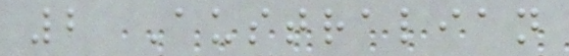2 Australian
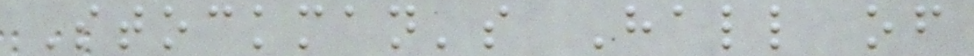Stockman's Hall of
